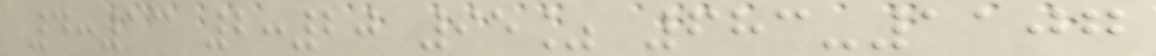4:13 2:20 95% 683-1107
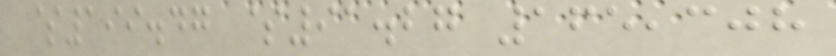$199.47 $91.27 165,308
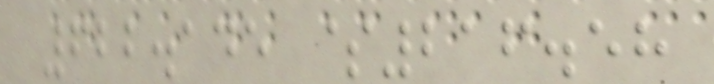622.145 $216.58
